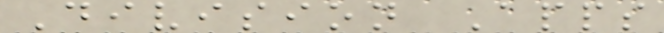Division Apps
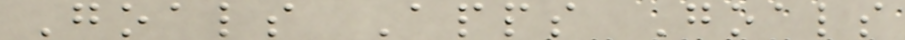Goals Apps Goals
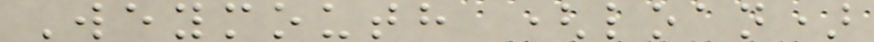Weymouth (loan)
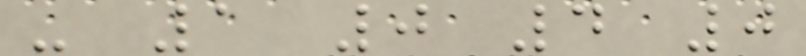- 1 0 4 0
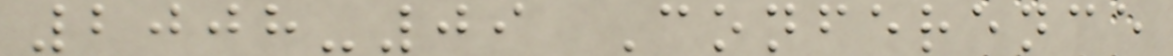2008-09 Conference
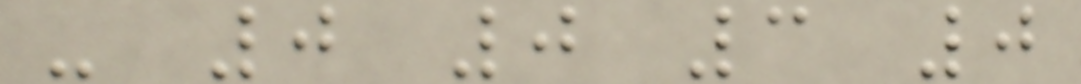- 0 0 3 0
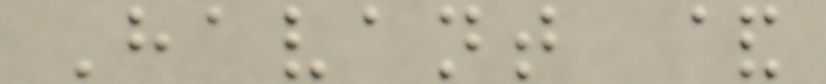Havant &
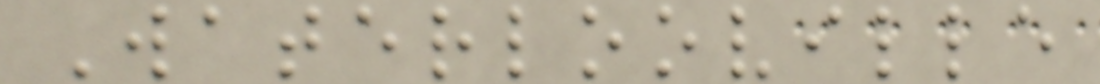Waterlooville
